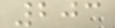203
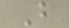B
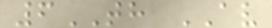6TH AV
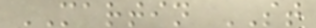MARTIN ST
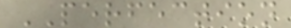PERFECTION
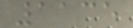1135
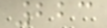223
